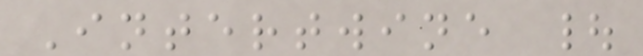Intertwine |
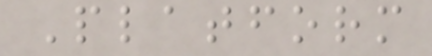Platform
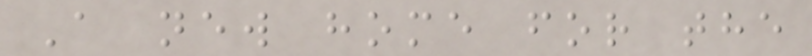A new home for the
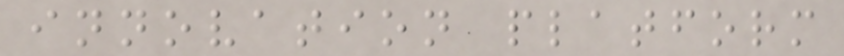innovation platform
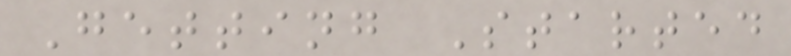Getting Started
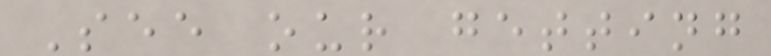See our getting
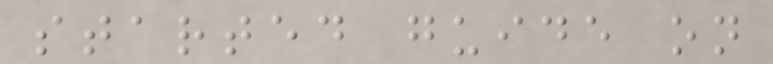started guide on
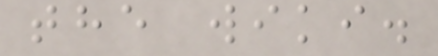the wiki.
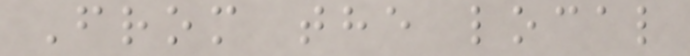From the local
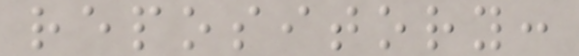repository:
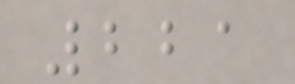221
